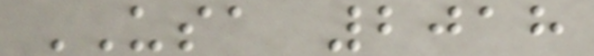USA 2018
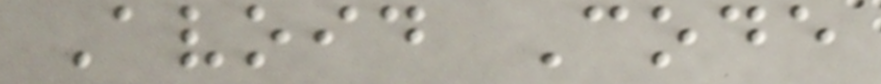Avoid Code
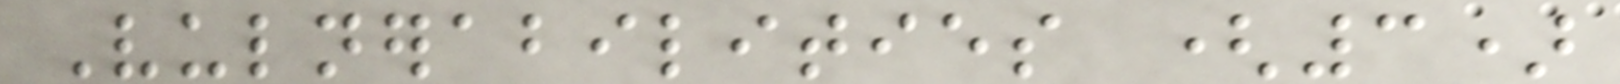Vulnerabilities (3)
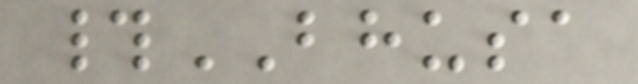#BHUSA
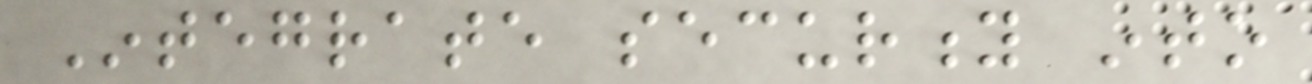Integrate security into
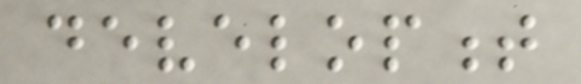development
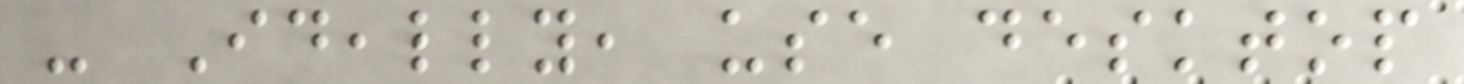- Ideally, use desktop
